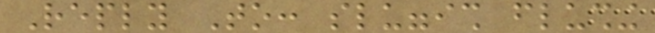Reply To: sluggish flushing
